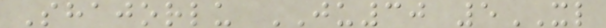Shajorlu JU30 5XL
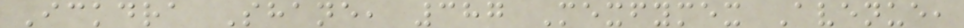Ickdra Shane, 387 Mexfymex Avenue,
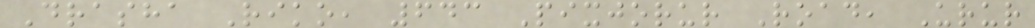Drasha Riko, 643 Pixjorur Road, Urur
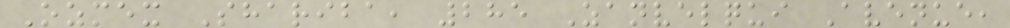Ozmex Shariba, 285 Zanvelqui Avenue,
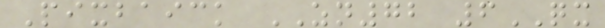Pixbaick ZN72 6QX
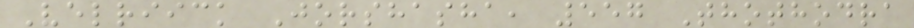Velriick Jorshasha, 557 Thothodra
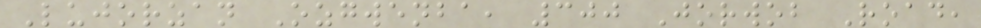Lujorzan Ozgwenba, 300 Jorwob Road,
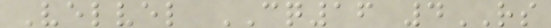Velvel CQ16 4RS
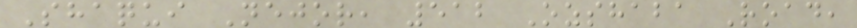Shaqui Nejor, 512 Ozshaba Road,
